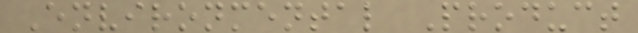Environmental Product
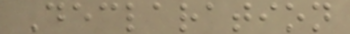Declaration
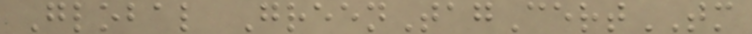Global GreenTagCertTM
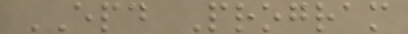EPD Program
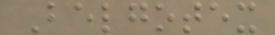Belgotex
